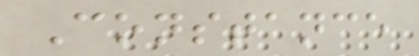Constance
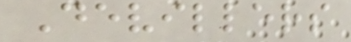Devillers
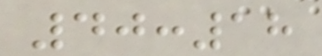40:18
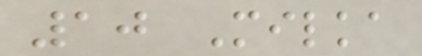10 Milka
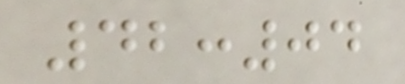42:04
